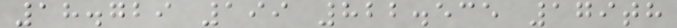18.729 199 822.535 179th
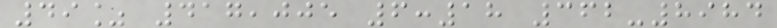49% 417,005 6:18 362-8984
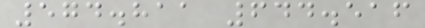574.811 644.516
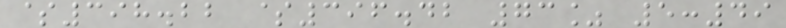$398.22 $396.42 73% 5:49
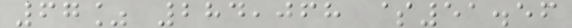67% 284,068 $51.56
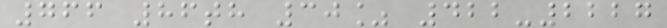766 86th 30% 422-2227
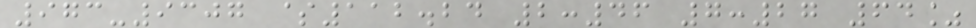973-9307 $112.24 2:46 7:27 64%
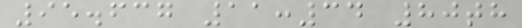95.637 11:34 80th
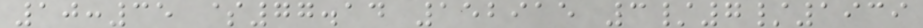10:35 $77.14 152915 3/7/1939
